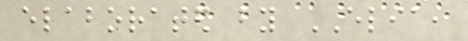elaborated by ELIA,
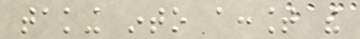taking into account the
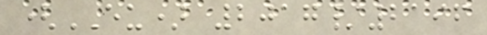(EU) 2017/2196
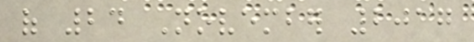of 24 November 2017
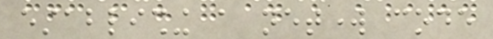establishing a network code
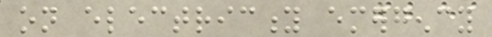on electricity emergency
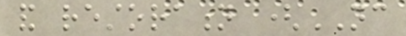and restoration (NC
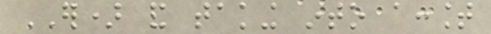ER) and taking into account
